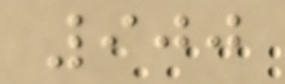900
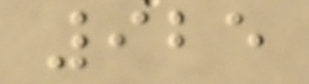925
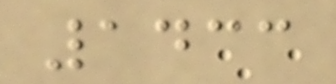1433
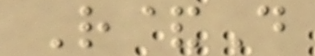R&D
